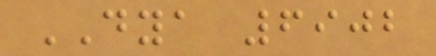DYA 6902
